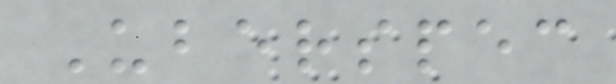Uberspec
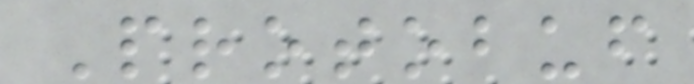Protobuf
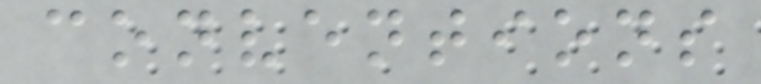conventions
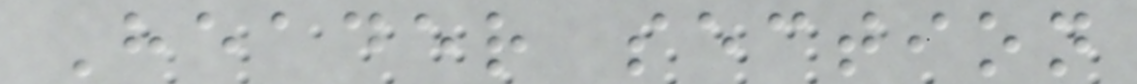Header section
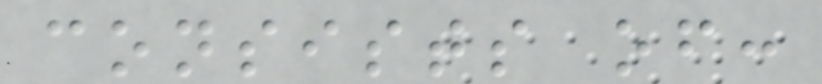consists of:
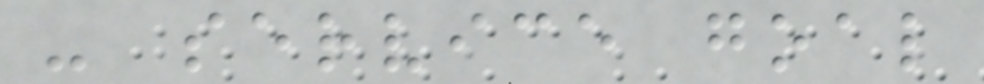- service goal
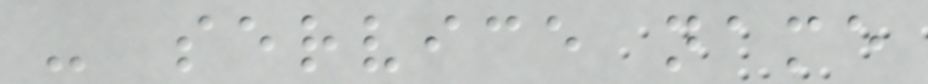- service name
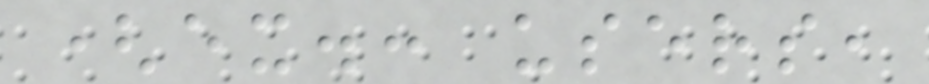(ex.: users,
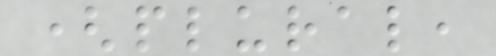(plural,
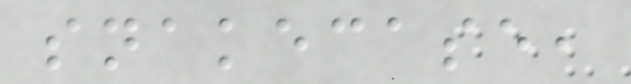snakecase,
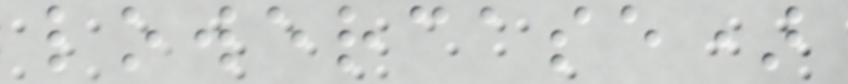lowercase)
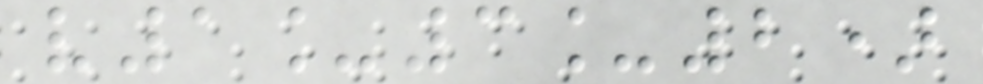v1_3_2)
